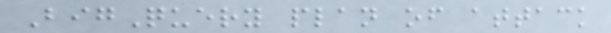BigQuery plan of attack
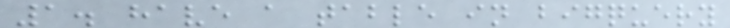1. have a table in bigquery
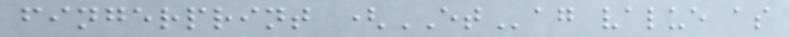fingerprint (ETag value as
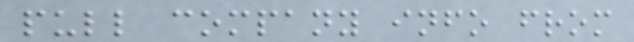pull company info from
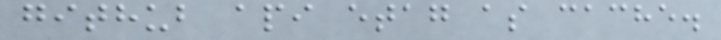github api etag as cache.
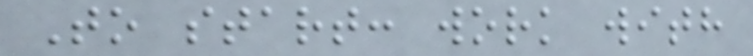To start: work with
